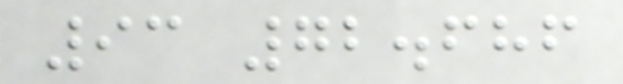93 72.686
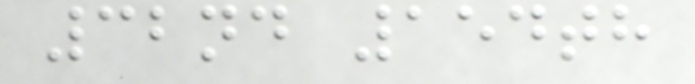32nd 154th
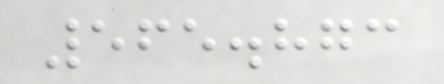565.873
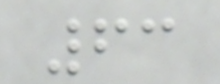63
